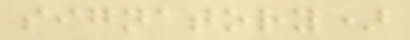signatory)
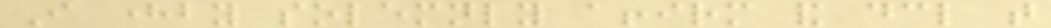I hereby solemnly affirm and declare that
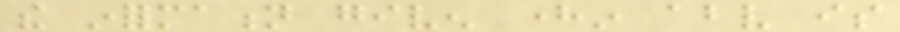the information given herein above is
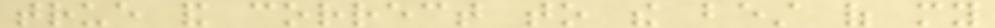true and correct to the best of my
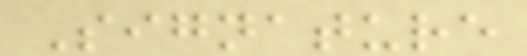Signature
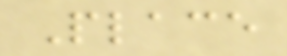Place
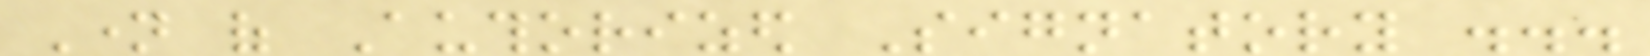Name of Authorized Signatory ...
